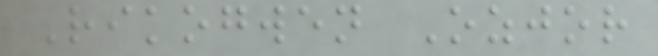Rikogwen Ozjor
